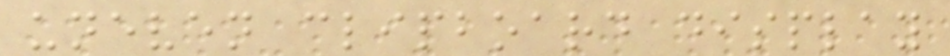uneven clipboard display
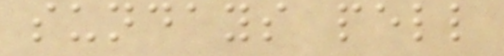sundays pell
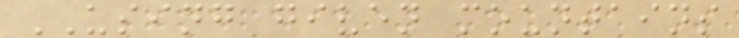USING given mountains
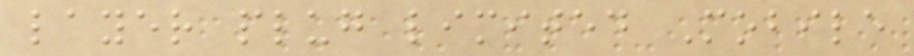layer plug limited Mobile
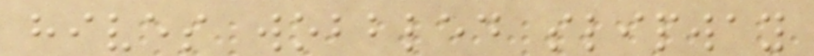hives wobbled slipway
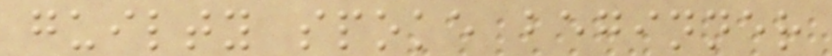guilty spoke beginner
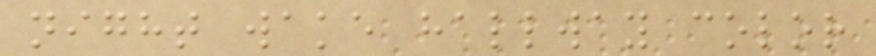night wake hallway color
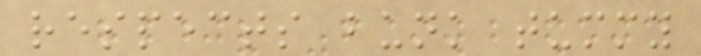respects bunk tummy
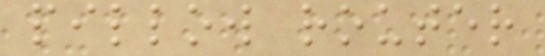pillow router
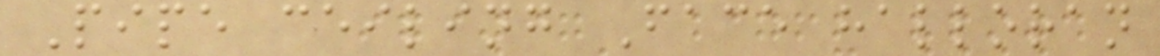Pipe ceiling Face halloran
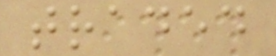traded
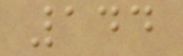144
